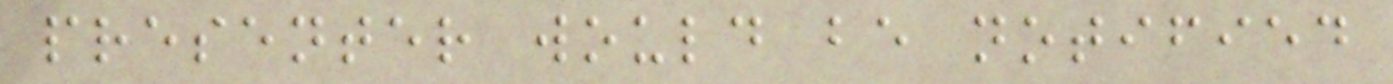presenter would be notified
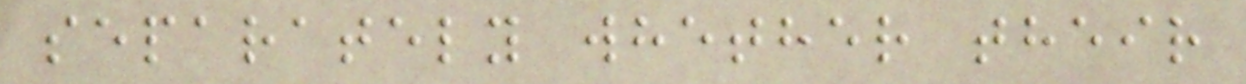separately whether their
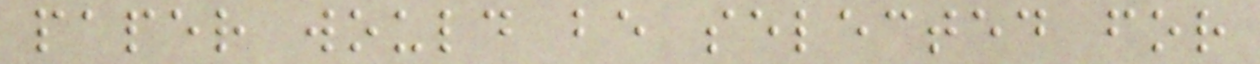paper would be selected for
